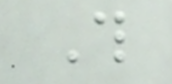This
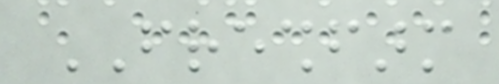FRESHFARM
